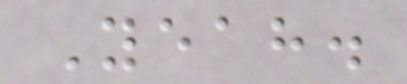Yeah.
